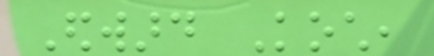Edward Koch,
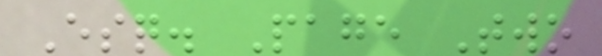Esq. Page Two
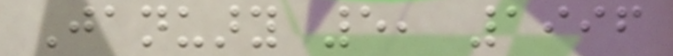January 5, 1996
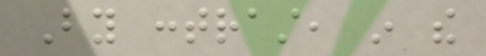By contrast, in the
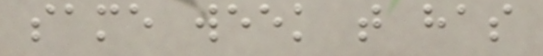same week that has
